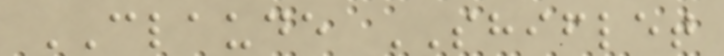CLAUDE SHIFLET
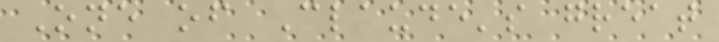One of Claude's great
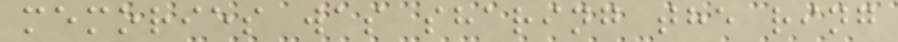memories was sharing the ring
